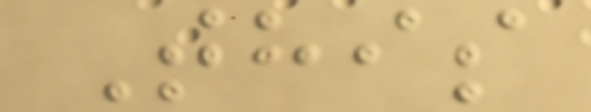This
